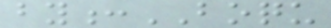by:BOQU
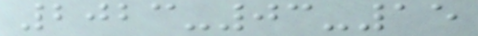2023-03-15
